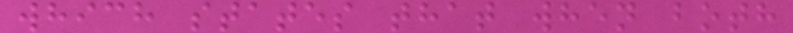which states that when both
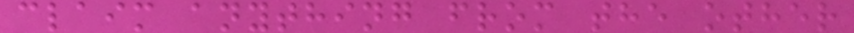claim anything from the other
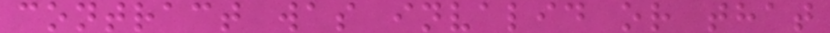contract was invalid or that
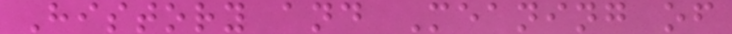History and Meaning of
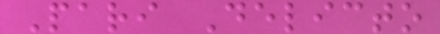Pari Delicto
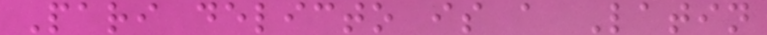Pari delicto is a Latin
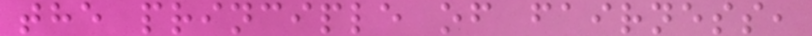the principle of fairness,
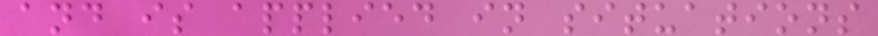and is applied in situations
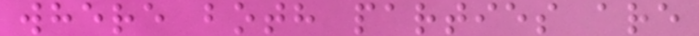where both parties are
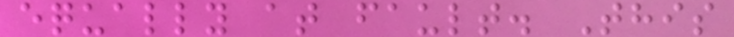equally at fault. This
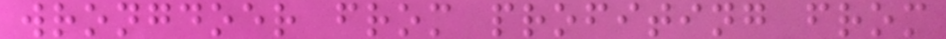wrongdoer from profiting from
